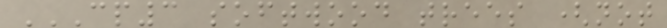CP3 SOFTWOOD TREES (NOT
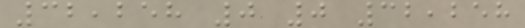32,258 0 0 32,258
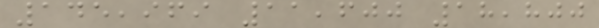145,969 11,600 18,800
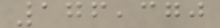176,370
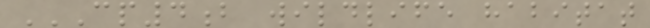CP4B WILDLIFE HABITAT
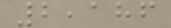2,186
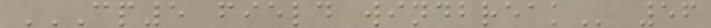CP5 FIELD WINDBREAK 56
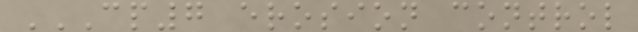CP7 EROSION CONTROL
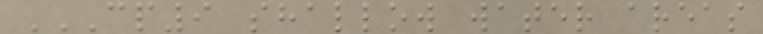CP9 SHALLOW WATER AREAS
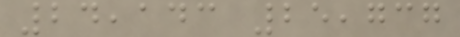24,143 25,737
